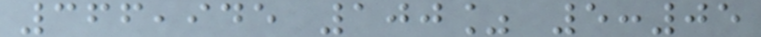366,945 100% 5:05
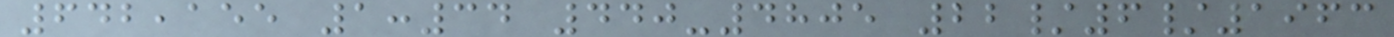642,155 1:34 440-4805 22/6/1963
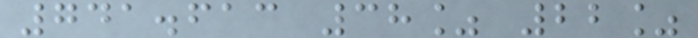741.613 38% 22%
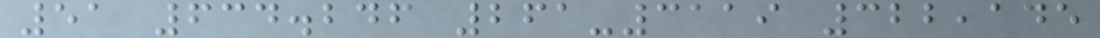51 634.246 261-3119 322,145
